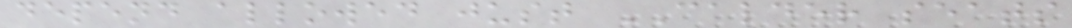depend allowed just CALDER seats
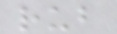rub
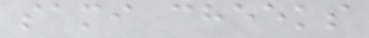sami cheeks
